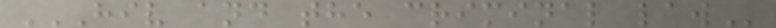HIV AND THE CRIMINAL LAW
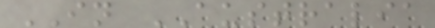IN AUSTRALIA
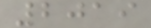2019
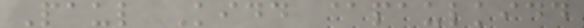Paul Kidd @paulkidd
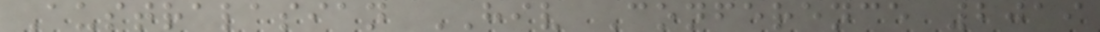Australasian HIV Conference 2019
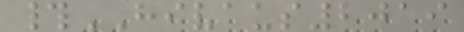#HIVAUS2019
